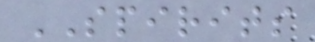SPIRITS
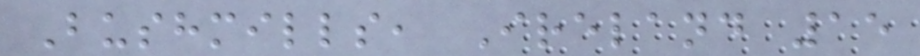Bushmills, Ireland 15
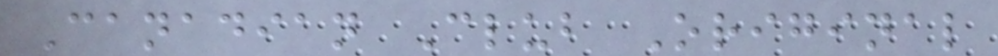Canadian Club Original
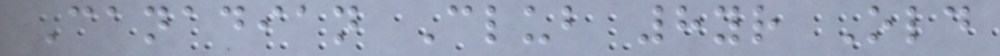Canadian Club 8yr Old
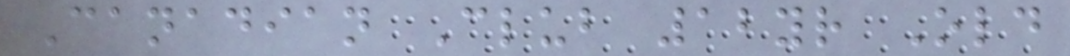Canadian Club 12yr Old
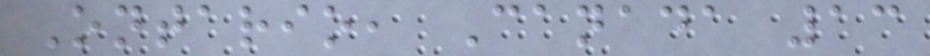Ontario, Canada 13
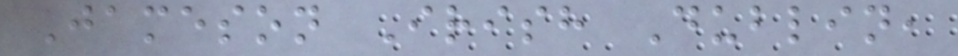Jameson Irish Dublin,
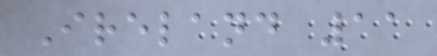Ireland 11
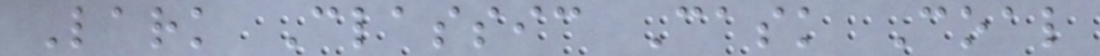Lark Classic Cask Coal
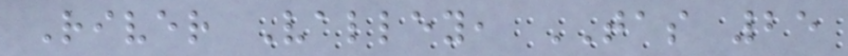River Valley, TAS 25
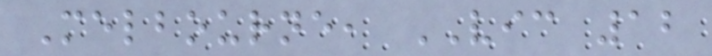Melbourne, VIC 12
